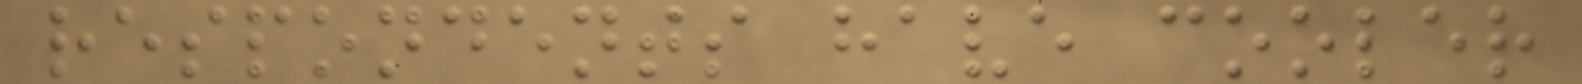respondents have cooler
